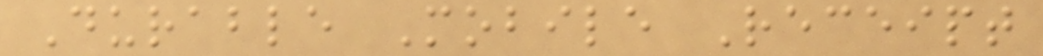Durable Mobile Receipt
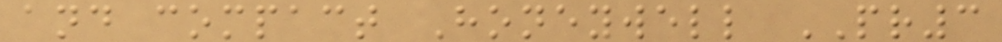and compact Honeywell PR3
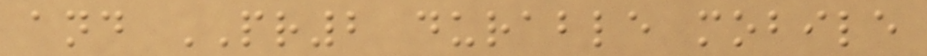and PR2 durable mobile
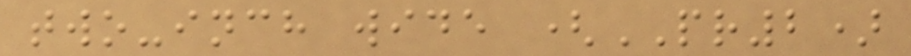two-inch wide (PR2)
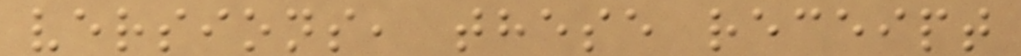versions, these receipt
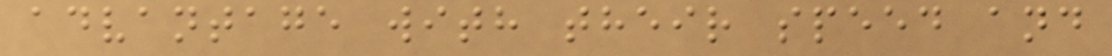advantage with their speed and
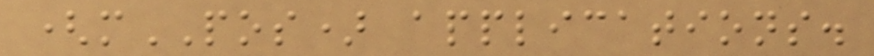(mPOS) applications.
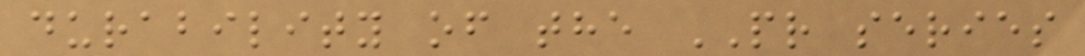durability of the PR series
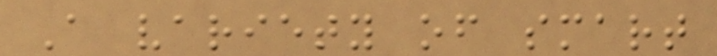A variety of smart
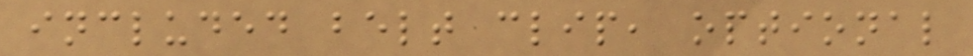included belt clip, optional
